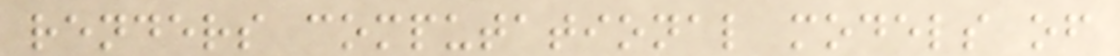renders computational models of
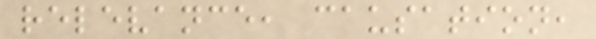relevance, causation,
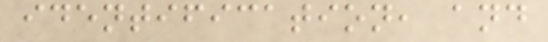identification, and
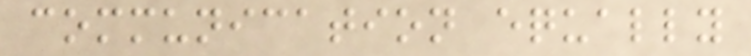communication equally
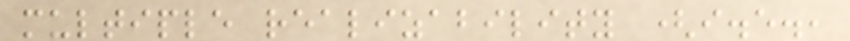multiple realizability (i.e.,
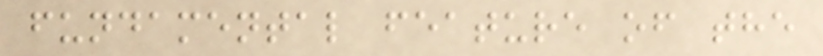fundamental feature of the
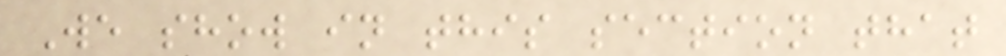We show in this section that
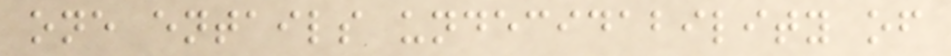one entails undecidability of
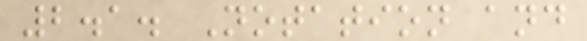2.1. Notation and
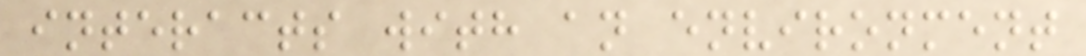interacts with an environment
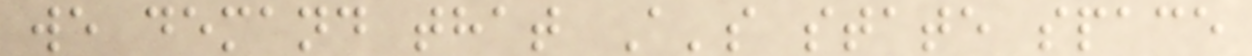we demand that A's state space
